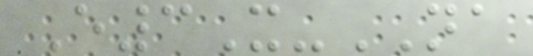E3X-NA
